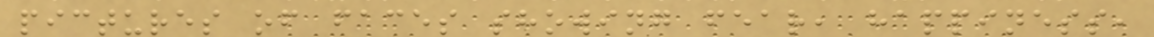pictures of faces showing fear, happiness,
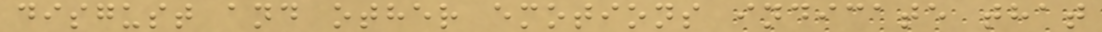disgust and other emotions indicate that
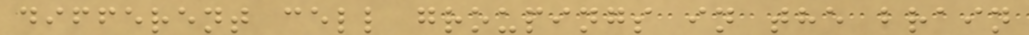different cell groupings in the brain
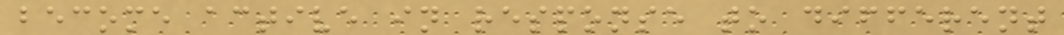become active in response to different
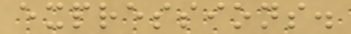expressions.
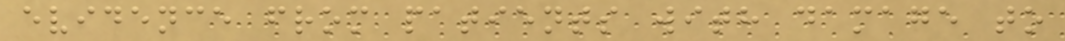evidence from patients with damage to
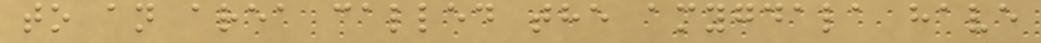to an area called the amygdala have
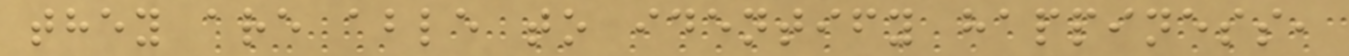they are able to identify happiness,
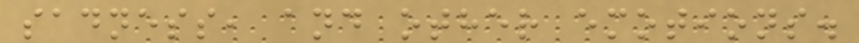sadness, and other emotions.
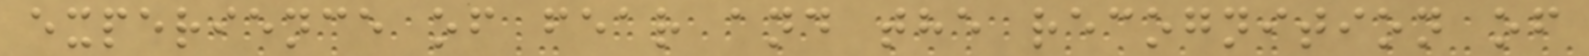experience of fear and the recognition of
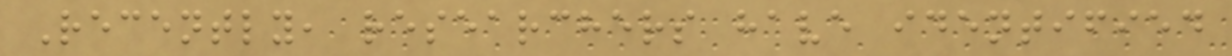Recently, researchers have identified
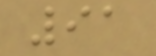91
